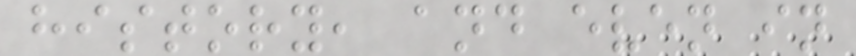history, and even in
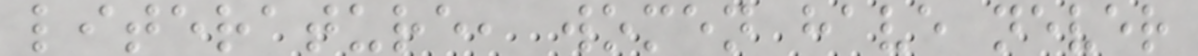literature, women have never
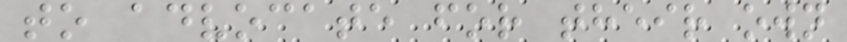to advocate for their own
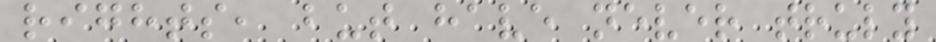rights, but have never truly
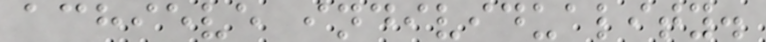achieve individuality.
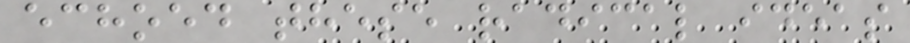echoed these radical ideas
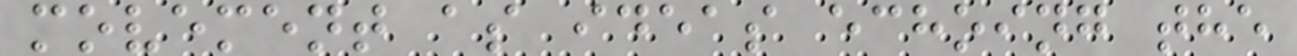movement as ideas echoing the
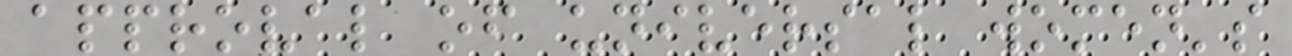approval of universal women's
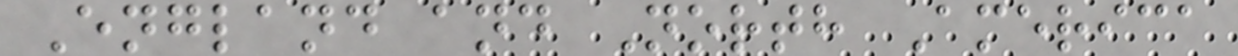England and North America
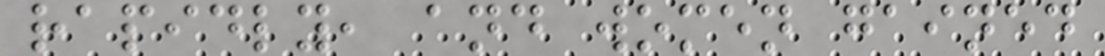rapidly, and women gained
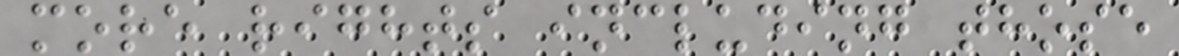more rights including those
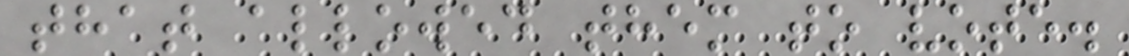that allowed them to vote.
